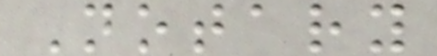Notary
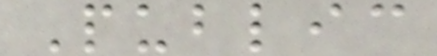Public
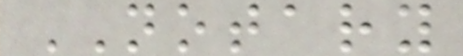NOTARY
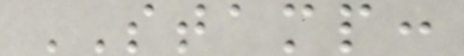STAMP:
